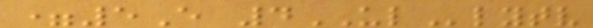=5E 4ULlytv
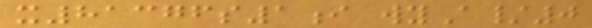x81376s1i wyA/0
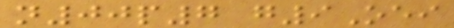n00p7 g9Oei
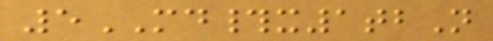5MD#x1tbN
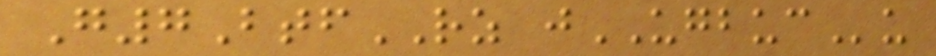G7BtfRZ jUGBUCu
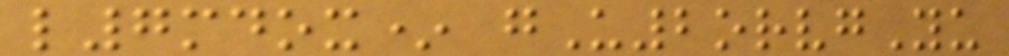l7mdox* gU2orvgYu
